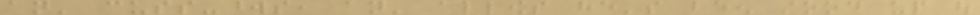an' cuss-words, an' allows he's been stood up out
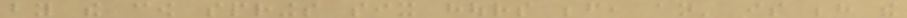by the cow springs six hours before, an' is behind the
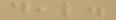deal.
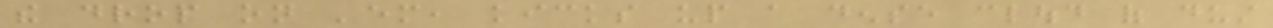the drop on 'em, kicks up a dense cloud of dust
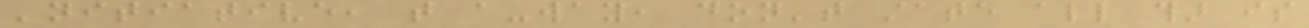'nitiative, that a-way, don't state all thar is
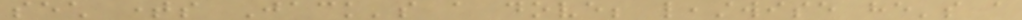sech times Jack's a dove; leastwise he's a
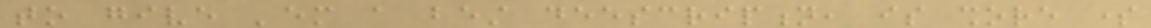to give 'em a best deescription, is shore some
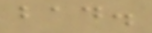bad.
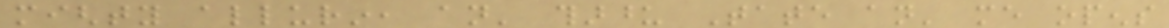mighty allurin, an' tharupon Tate an' me opens
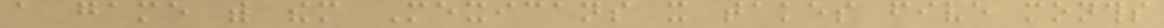a game with them Mexicans it takes five months
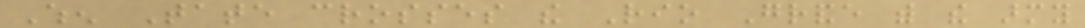When Tate crosses the Rio Grande with the army
